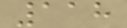118
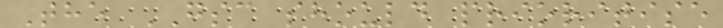The GSC should prioritise
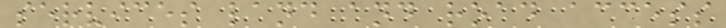services land and road access
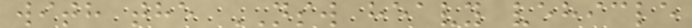with the NSW heavy vehicle
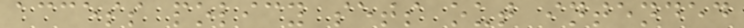access policy sets out intended
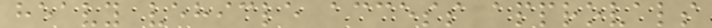heavy vehicle access approvals
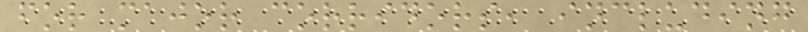for major corridors, including
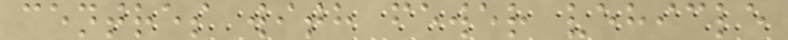centres with fewer vehicle
